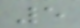5
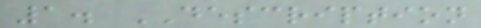1. DESCRIPTION
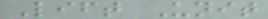Lift Unit
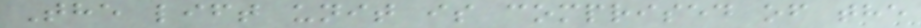The lift unit is comprised of the
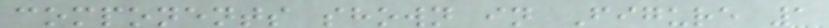components shown in Figure 1
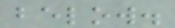below.
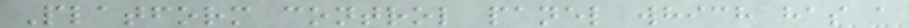Platform control panel which has a
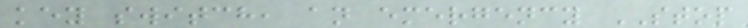key switch, an emergency STOP
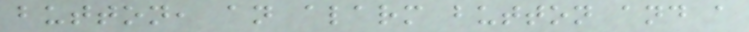button, an alarm button and a
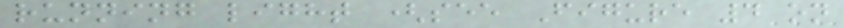running light (see Figure 4 on
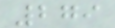279
